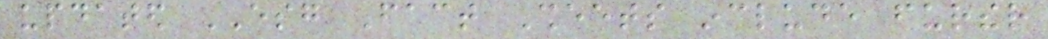updated ESG Fact Sheets include further
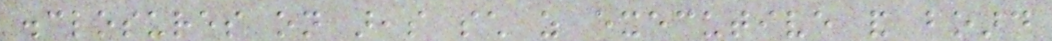disclosures on areas such as executive and board
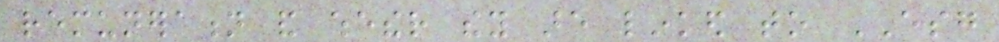remuneration and whether they are linked to ESG
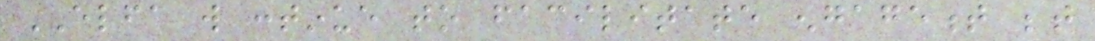ELFA will continue to facilitate engagement between
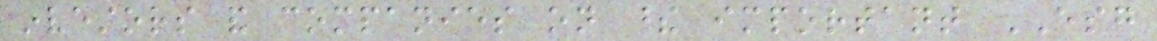investors and companies on these important ESG
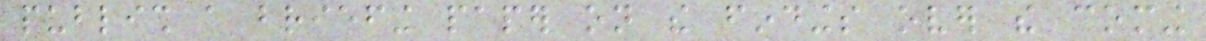publish a briefing paper on the findings over the coming
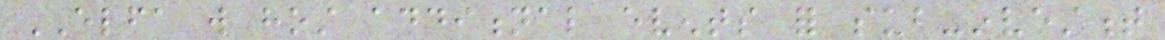ELFA will host additional events for sub-investment
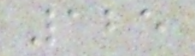125
